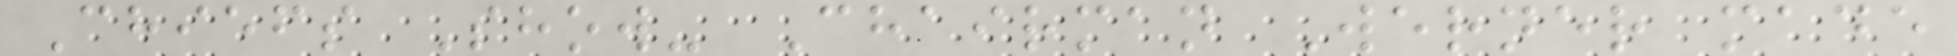Chiefs Show- Chairman Werner made
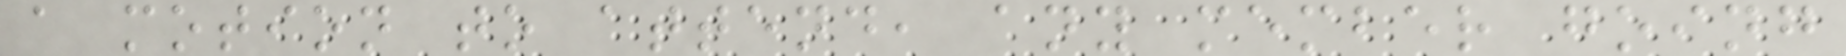a motion to attend, any member going
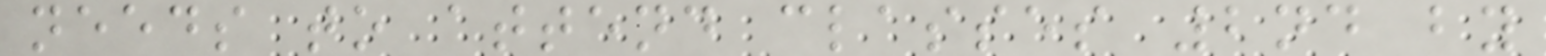needs to attend classes 2nd by
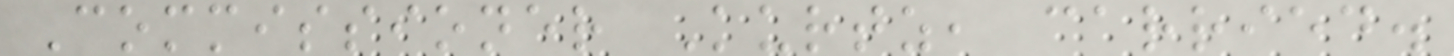Commissioner Kurtz, carried.
